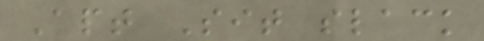Apt Sit slack
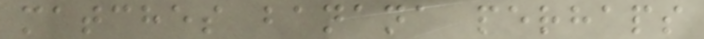matches banana perhaps
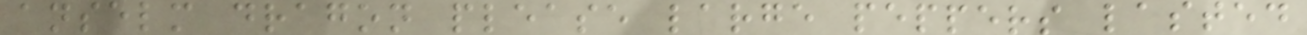anselm dragon please large peppers lasted
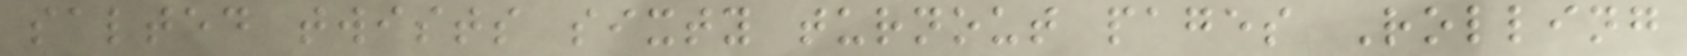salted twists sixty turnout pages Rolling
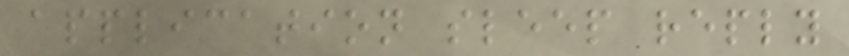application sleep reply
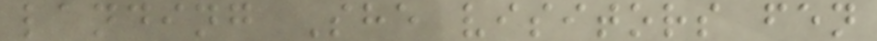landing She visitors fen
